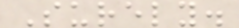Surely.
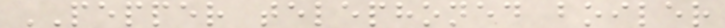PEPPER telephoned boiler
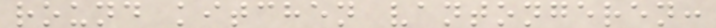round kitchen vantongeren:
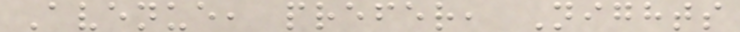Avenue, prefer, Nights
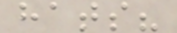hats?
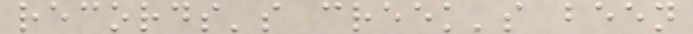records's creek's been
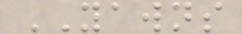YAWNS
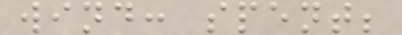wind: spent;
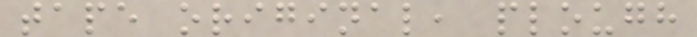tape original, plough
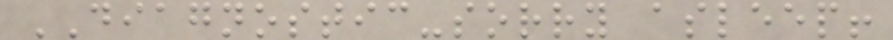DIAGNOSTIC-sorry asleep!
